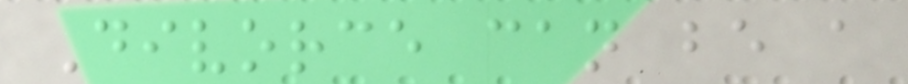Divorce can be a
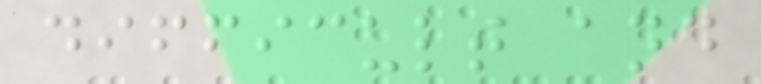difficult and
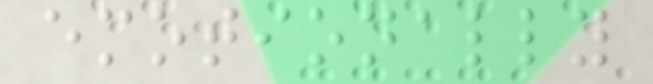emotionally
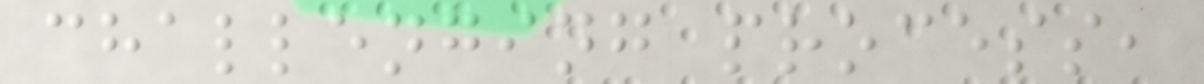challenging process,
